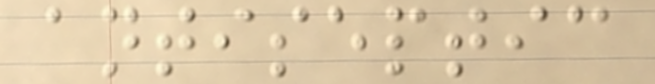antiseptic
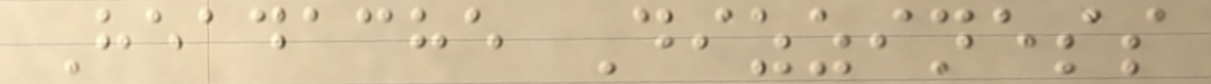Headache Dizziness
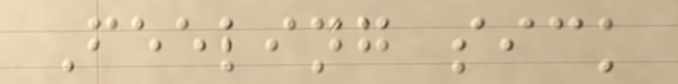Feeling sick
